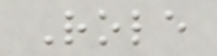Role
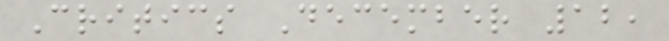Critics December 12,
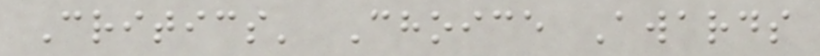Critics' Choice Awards
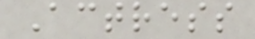Actress
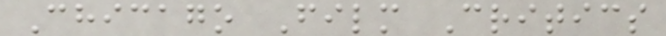Chicago Film Critics
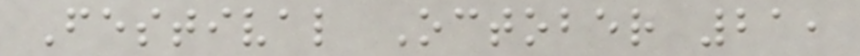Festival October 21,
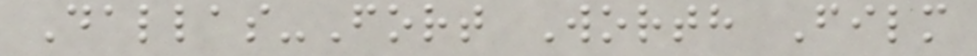Dallas-Fort Worth Film
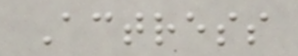Actress
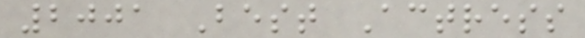2001 Best Actress
